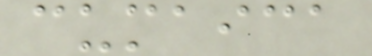cumaica
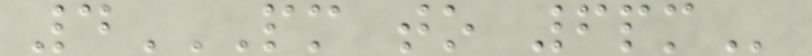4PM TO 6PM
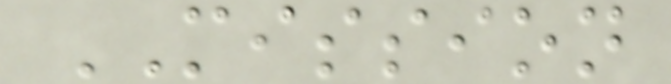MISSION
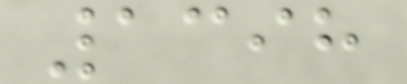1398
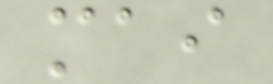mai
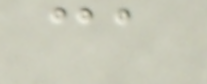ca
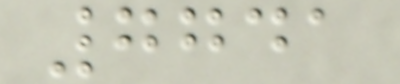7741
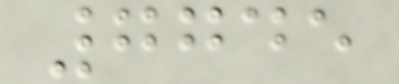7745
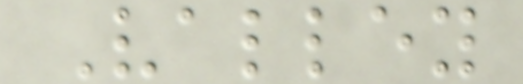Valley
